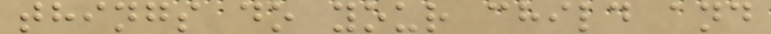things do your child and
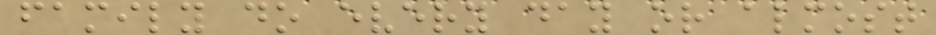family do every day or almost
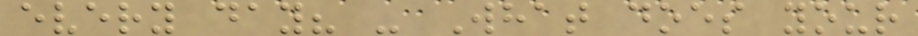every day? - What does your
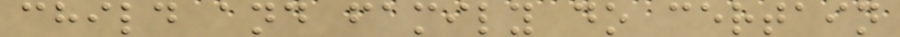child and family do certain
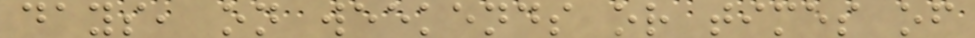days, on weekends or times of
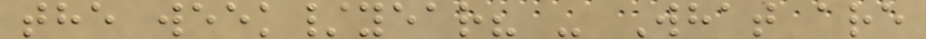the week/year? - What are
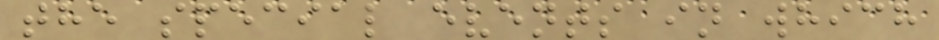the special events in which
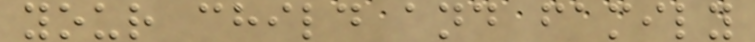your child and family
